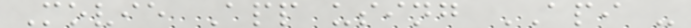Movie App using API -
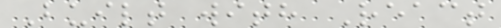Built with React
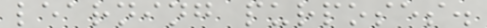learning purposes.
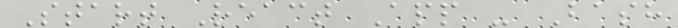Start React App - Bash
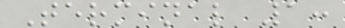Terminal 1:
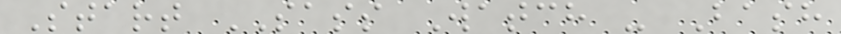Start SASS Watch - Bash
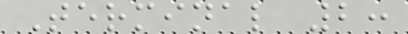Terminal 2:
